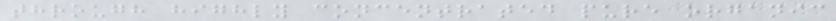through highly concentrated pure organic
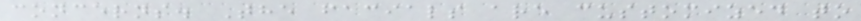concerns. The facials are customized to
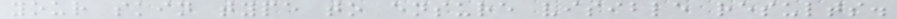your skin type to ensure visible results.
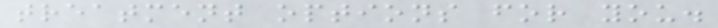treatment options for you.
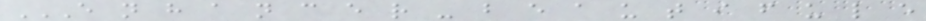E N H A N C E R - B E A U T I F U L E
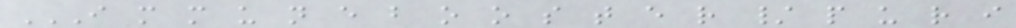I M M U N E B O O S T E R / P U R I
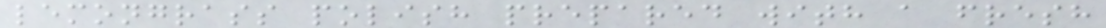lemongrass polish prepared with a fresh
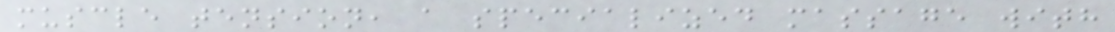muscle tension, a specialized massage with
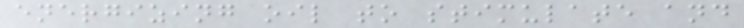energizing oil to stimulate and
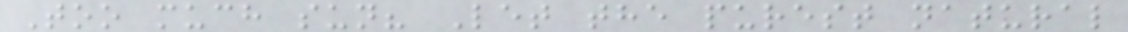Too much sun? Let the purest natural
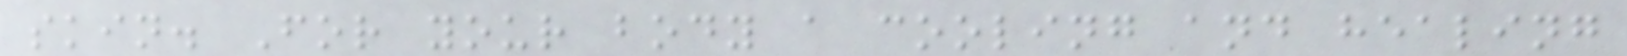skin. For your body a cooling and healing
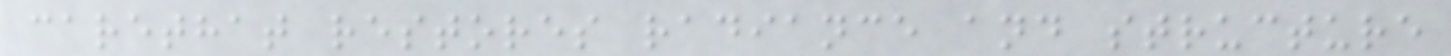carethat restores radiance and structure
